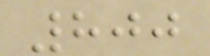800
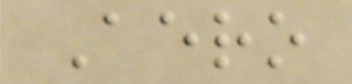Aero
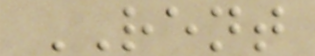RENT
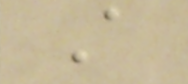A
